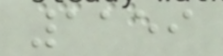1159
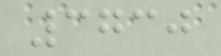3730
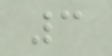3
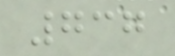737
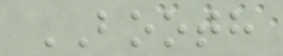BOOTH
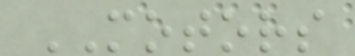MOTORS
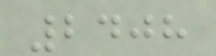2408
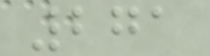271
